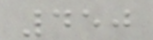450
